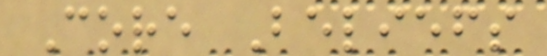Core Beliefs
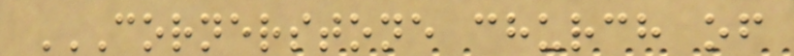CORNERSTONE CHURCH OF
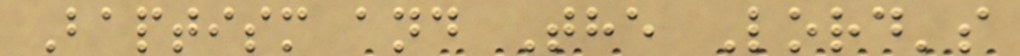Baptism and The Lord's
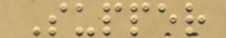Supper
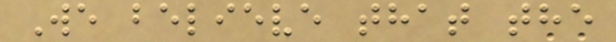We believe that the
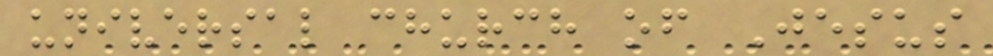universal church of Jesus
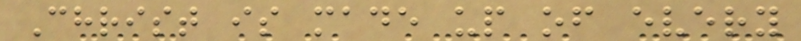Christ is made up of every
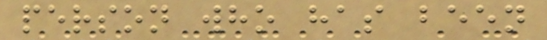person who has been
